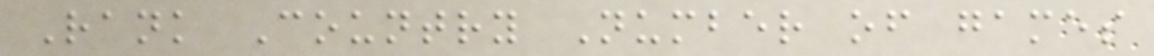Rank Country Number of games
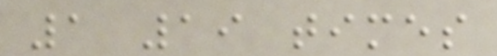1 19 times
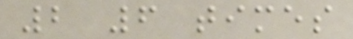2 6 times
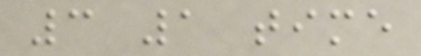3 1 time
